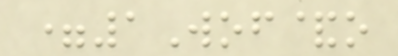=1Wof&o
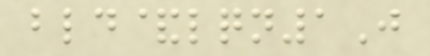bld&lqn1J
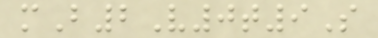mB2V0t9S
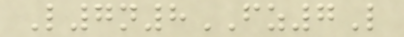L7n8FZ7L
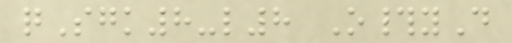qSgk8-l8 O#yD
